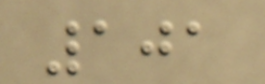101
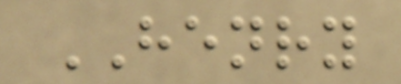HENRY
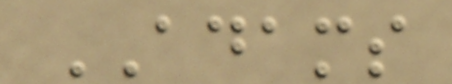ADAMS
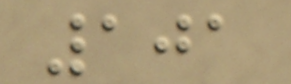101
